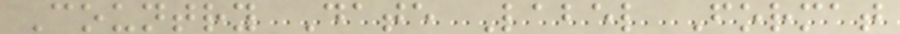Country Date Label Format
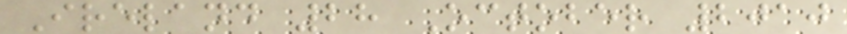Ireland 28 October 2010
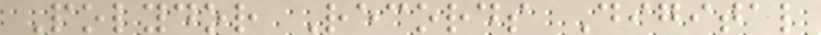Polydor Records Digital
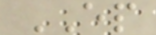EP
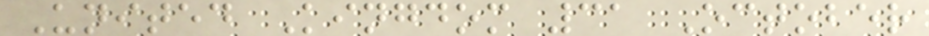United Kingdom 31 October
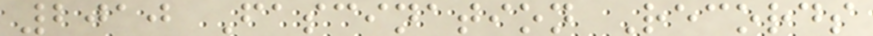2010 Fascination Records
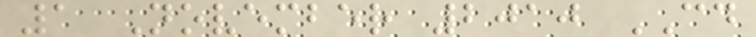1 November 2010 CD
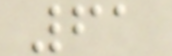61
